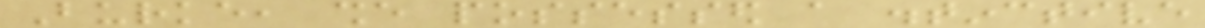Burke, she possessed a distinctive
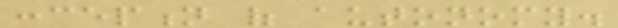conception of autonomy.
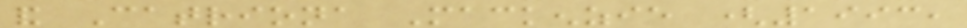and Catriona Mackenzie (1993,
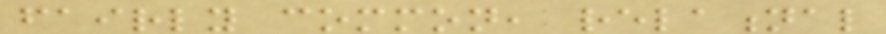fairly common, relational
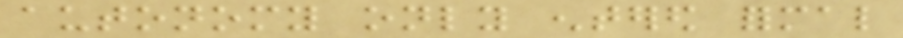autonomy only entered formal
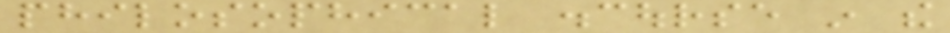philosophical discourse in the
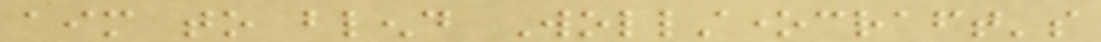aim to blend Wollstonecraft's
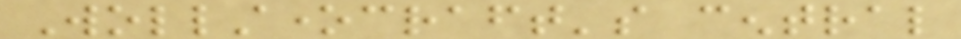Wollstonecraft's central
